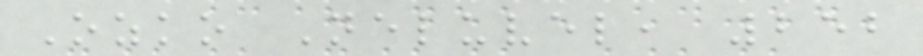Ozko Neluvel, 252
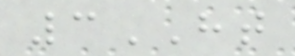3HT
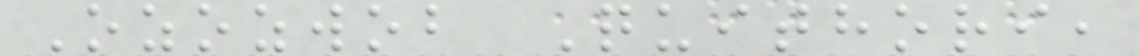Ozozwob Quithori,
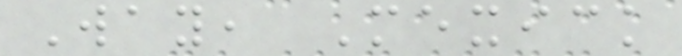Way, Mexick
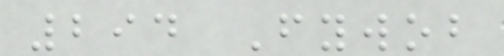294 Fywob
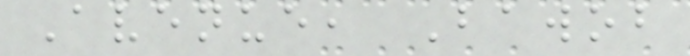Avenue, Bawob
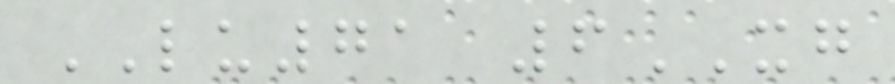LU71 6XG
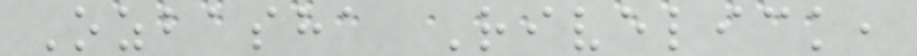Ozbasha Rivelick,
